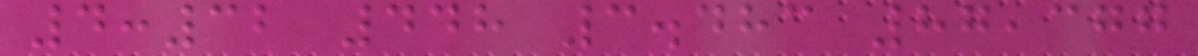4:32 448 3.483 87,377
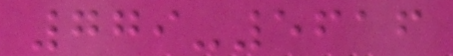779-5616
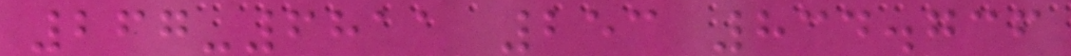267-6811 253 834.736
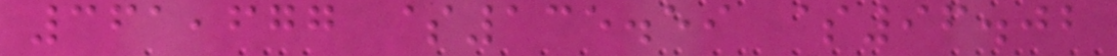361,677 $135.59 $96.02
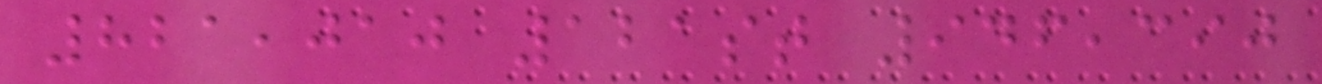821,010 121st 946,390
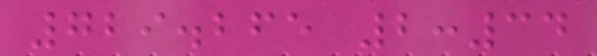729.265 2:34
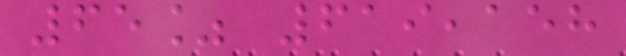65% 619,158
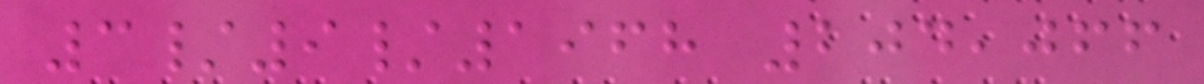3/9/1968 204,066
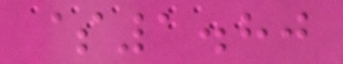$1.80
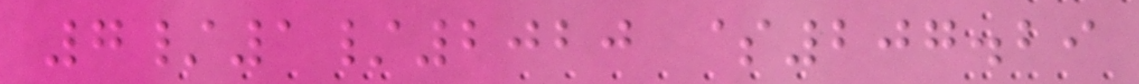7/1/2020 $207.29
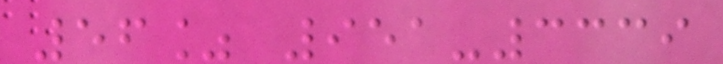56% 951-3339
